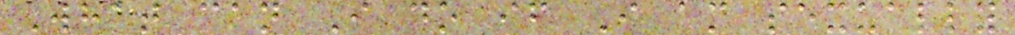What can I do if I am sexually
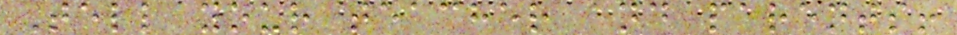Tell your teacher and parents!
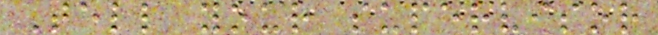Tell your supervisor
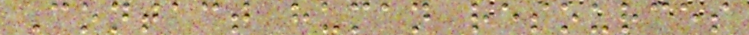Contact human resources
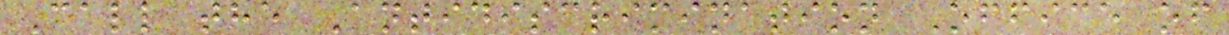Call the Antidiscrimination Office of
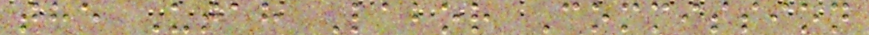the Utah Labor Commission
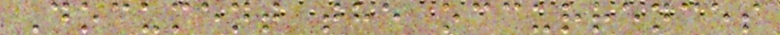Document the occurrences
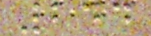244
